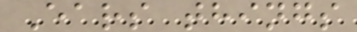Ears things
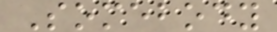Somebody
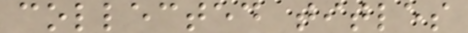collected titles
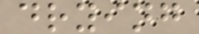drying
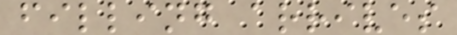filling arrives
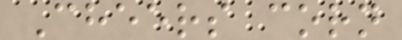Cheers corn
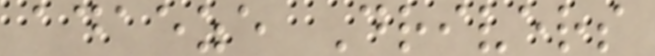adaeze Drivers
